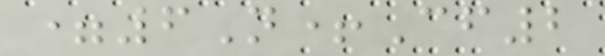=6N+Cf2
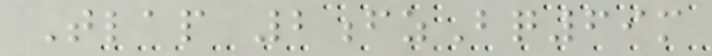Tlap 2fzBq69m
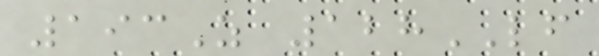193Z 128LF
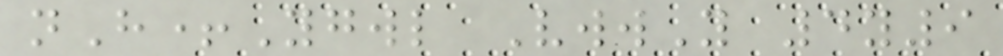nH+Ygwl VwwY 4y9
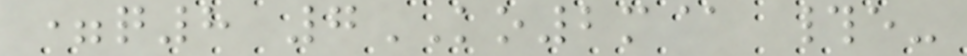=q8 7KO2m@ #e-
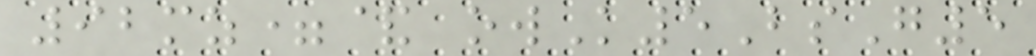92mz=& owK5BsG5
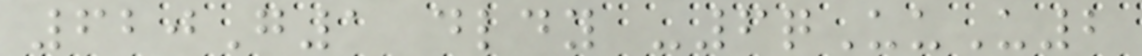620G1 dldy -6qUuU2
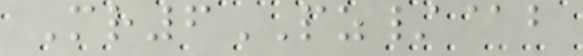Mr6PZ/@b
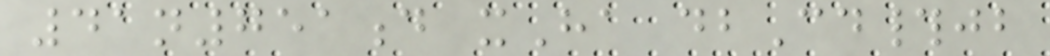41n751d xHa dbCd#jb
